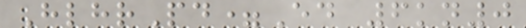HlhrPd=Ed 6kn0
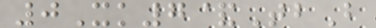0Xk7&TbB
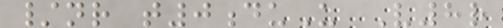/nr t0duU V8r
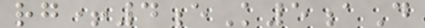rg+4eK5aD
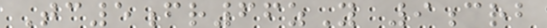Tc5fr66zY 9crb
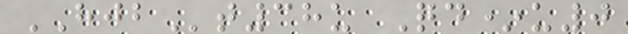HJBt38u Qd*u0
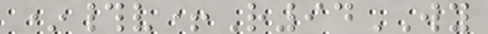*#v+R94WY
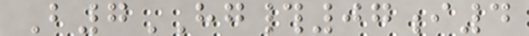B7HG#07i4
